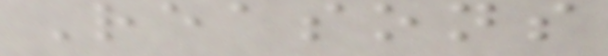Reasons
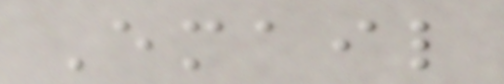Email
